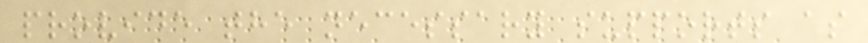provide the necessary supports as
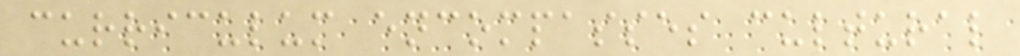curriculum encompasses cultural
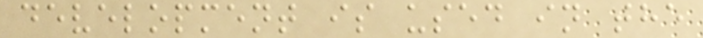development is used in the
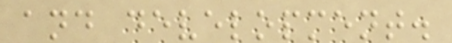and development.
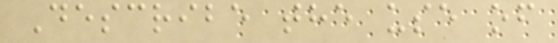Describe the use of
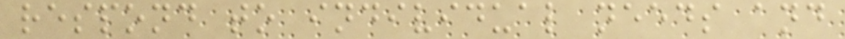respond to individual needs and
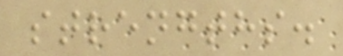strengths.
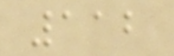112
